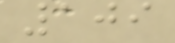109
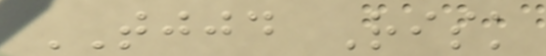TJJD Risk
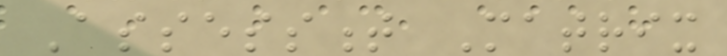Assessment Matrix
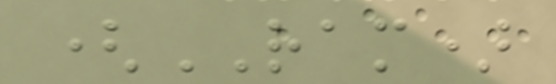(RAM)
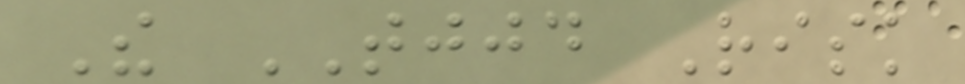The TJJD Risk
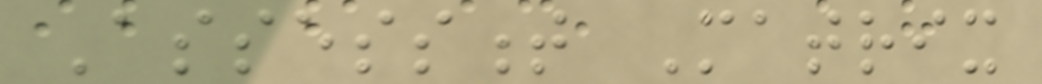Assessment Matrix
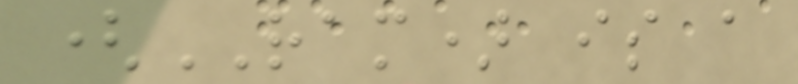(RAM) is a
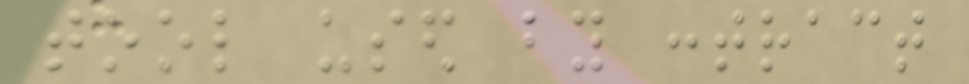tool used by contract
